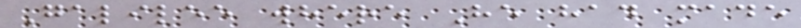Galilee where He had made
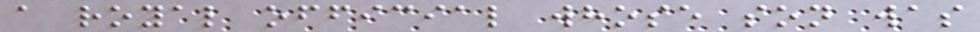a royal official whose son was
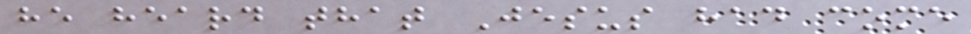he heard that Jesus had come
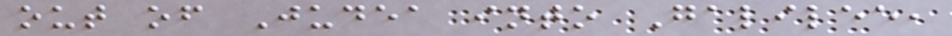out of Judea into Galilee,
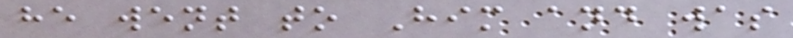he went to Him and was
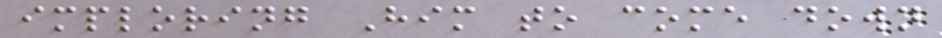imploring Him to come down
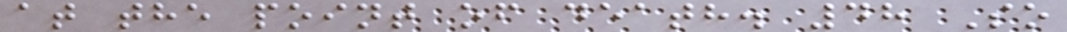at the point of death. 48 So
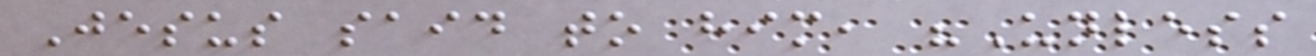Jesus said to him, "Unless
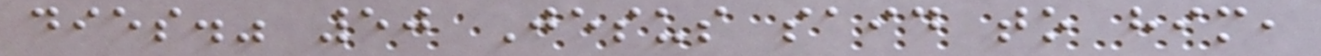dies." 50 Jesus said to him,
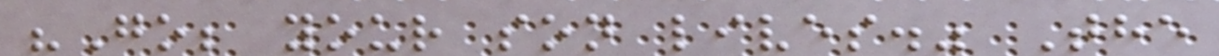"Go; your son lives." The
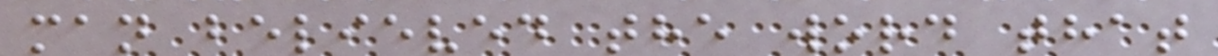man believed the word that
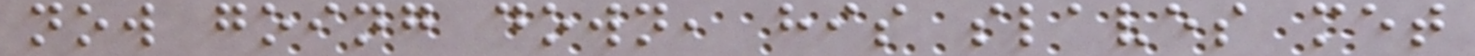now going down, his slaves met
